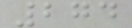274
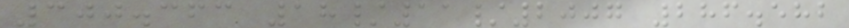300.363 18/11/2007 286.582
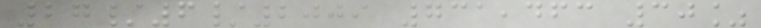27/6/2009 731,463 30%
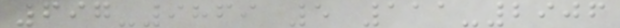697-9869 5 111-2906
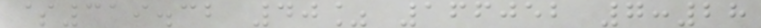$319.32 40% 166052 7:28
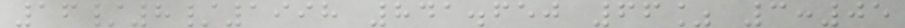16/8/1998 841.650 66% 3:05
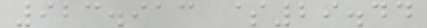923.913 $29.44
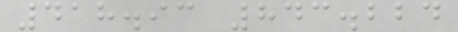418.93 843.224
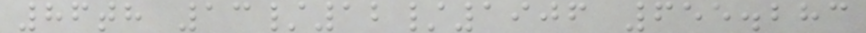86th 13/12/1906 655.283
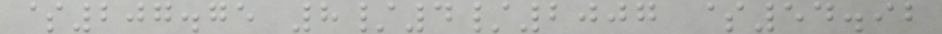$207.75 8/4/2007 $54.92
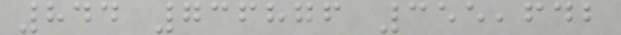844 736876 355,642
